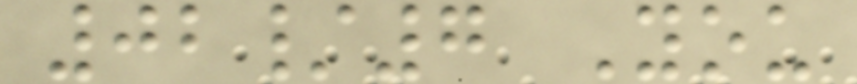02/7 You
